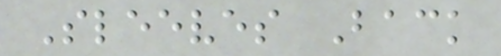Sleeves Back
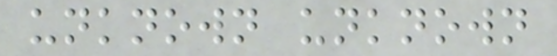unknown unknown
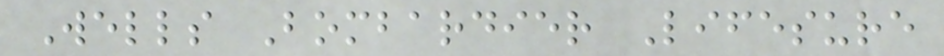Wells Bombardier Lifesure
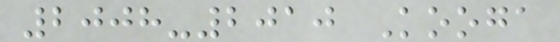2008-2010 Kooga
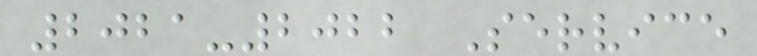2021-2022 Service
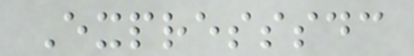Expresssdc
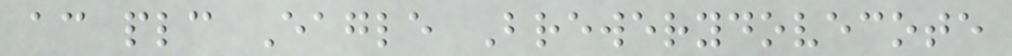ac plc Eagle Brewerydovecote
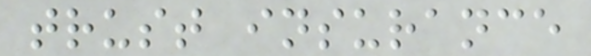trust insurance
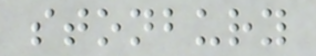stonbury
